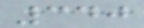340
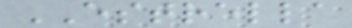ESTRELLA
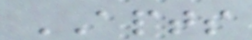APTS
